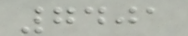7401
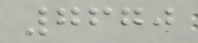7670
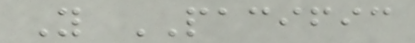Y PACIFIC
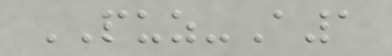PUZ-A1
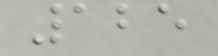125
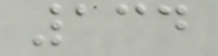134
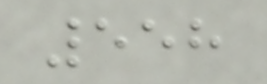558
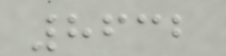8632
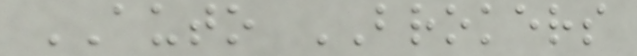AUTO BROKERS
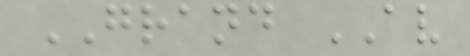GRAND AV
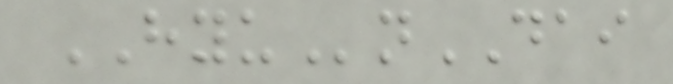HYUnDAI
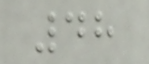48
